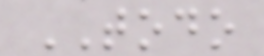TODO
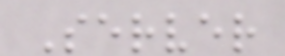Server
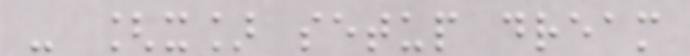- [x] setup dream
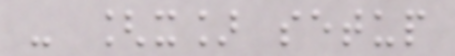- [x] setup
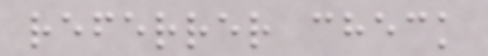referrer check
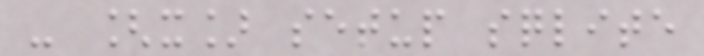- [x] setup sqlite
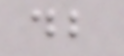db
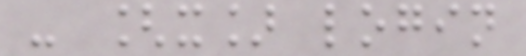- [x] login
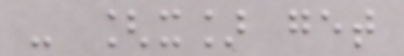- [x] get
